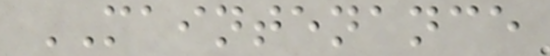MAINTENANCE
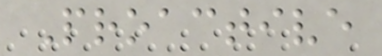Proactive
